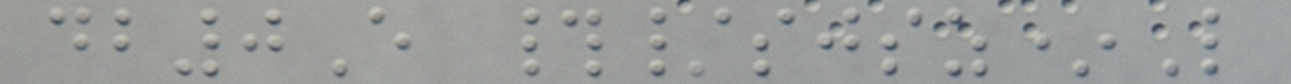db0E #/sjsz*L
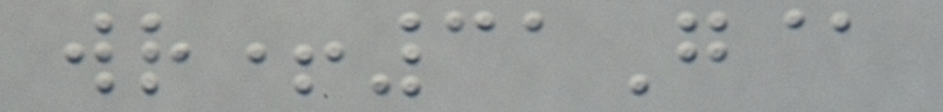wr+31G@
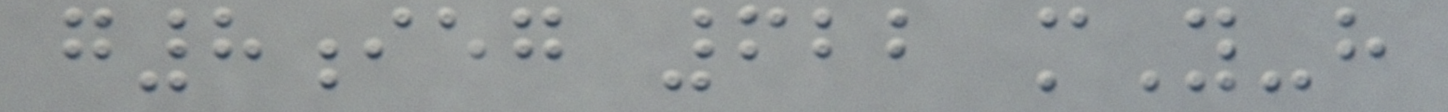g8ieg 622 mY-h
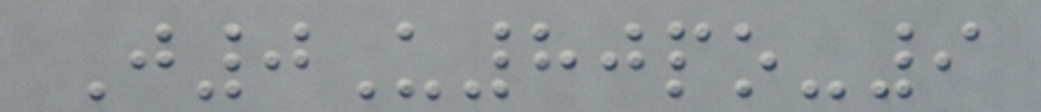J0U80po-9
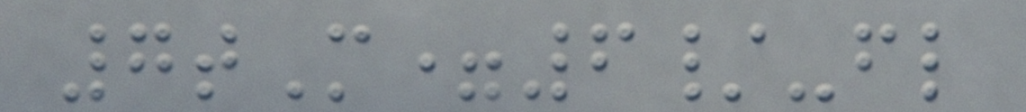7tM=6/-fl
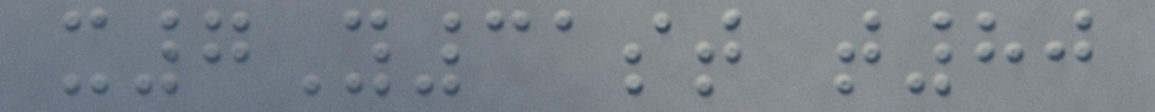x7Y31st t80
